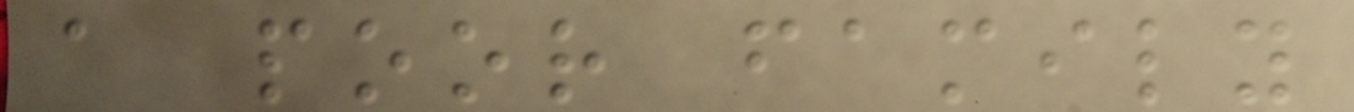a poor family
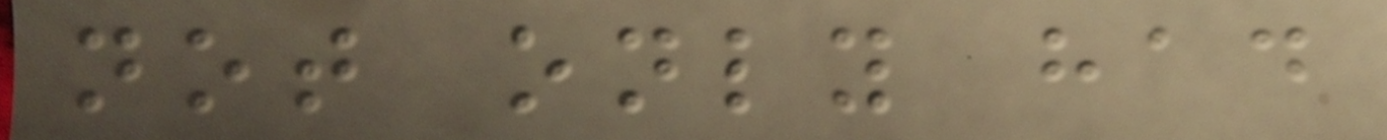not only had
